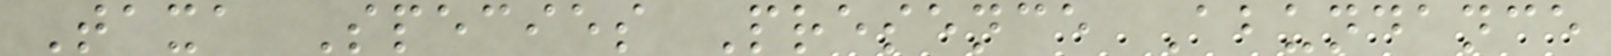Taxa Species Presence Abundance
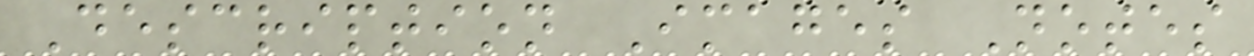Description Images Notes
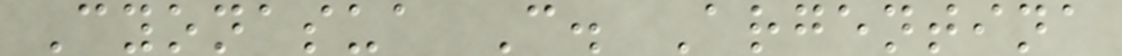Cyonasua C. Argentina
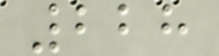228
